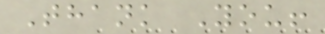Thank You!
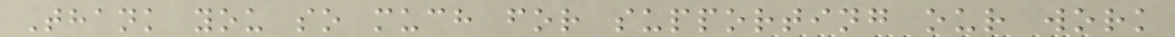Thank you so much for supporting our work
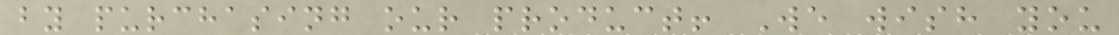by purchasing our product! We wish you
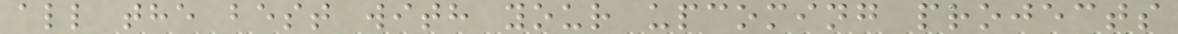all the best with your upcoming projects
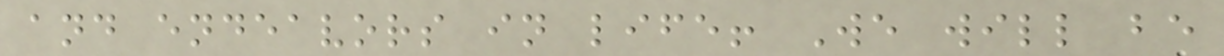and endeavors in life! We will be
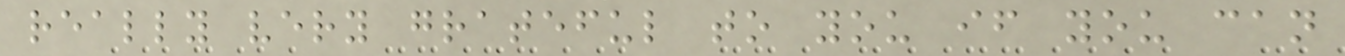really very grateful to you if you can
